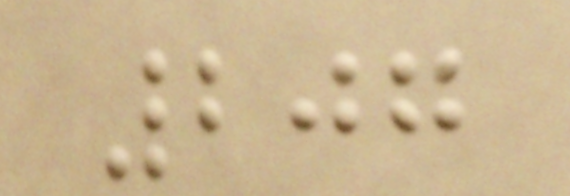207
